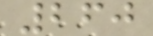260
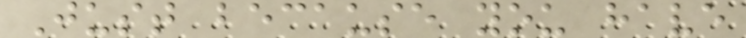Just because you have
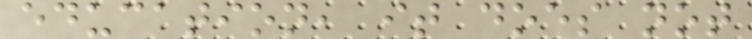education, it does not
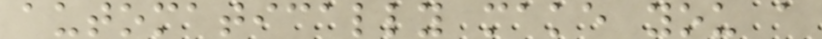automatically make you a
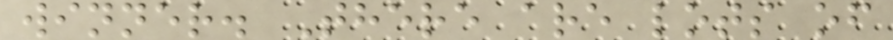winner. There are lots of
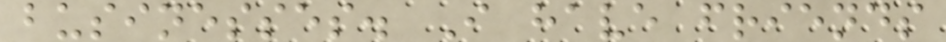businesses. I have friends
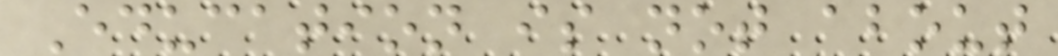Education is not about
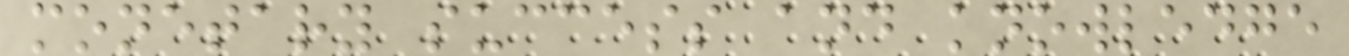monetary success and knowledge
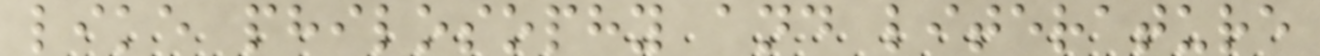like philosophy and literature
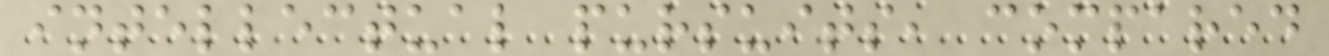intellectual pursuits, compared
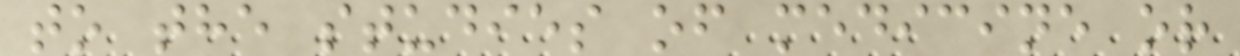to the studies of medicine or
